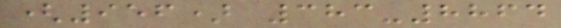(956) 383-8864
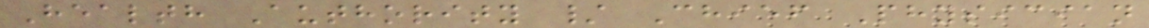Health Authority / Chief Physician
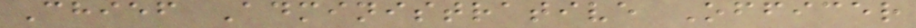Chief Administrative Officer
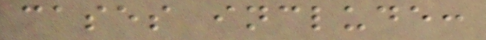cases include:
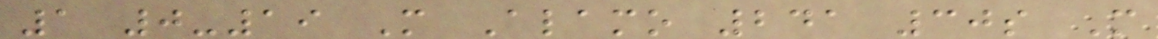1 0-19 M Alamo 241 30s M
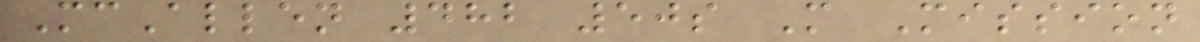McAllen 482 50s M Mission
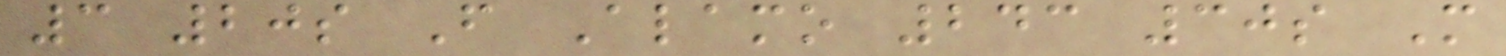3 20s F Alamo 243 30s M
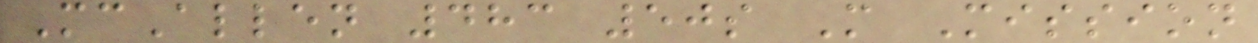McAllen 483 50s M Mission
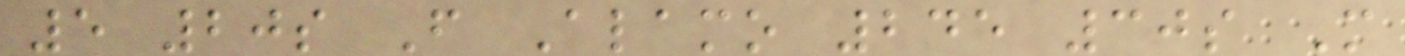5 20s F Alamo 245 30s M
